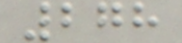278
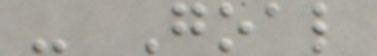- Goal
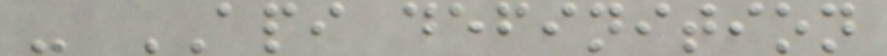- API definition
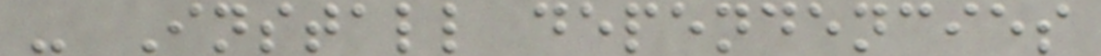- Install dependencies
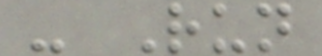- Run
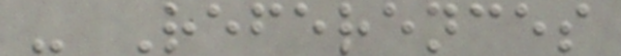- References
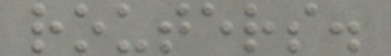routers.
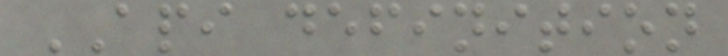API definition
